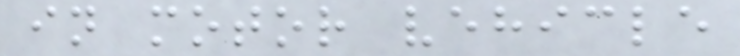in motor vehicle
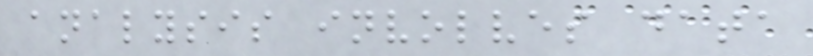analysis involves data
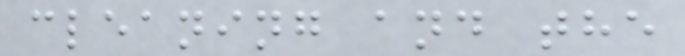cleaning and the
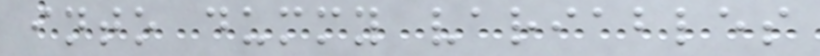into dummy variables
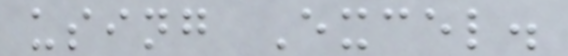using Excel.
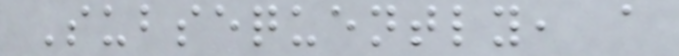Subsequently, a
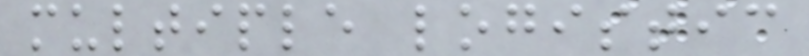multiple logistic
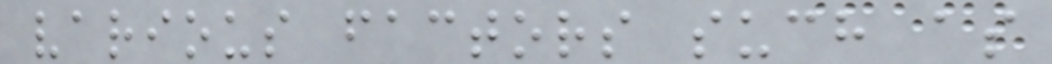various factors such as
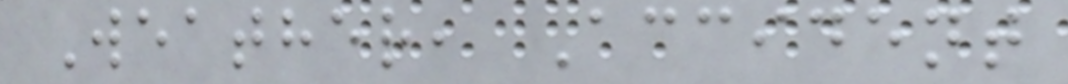Weather, Accident
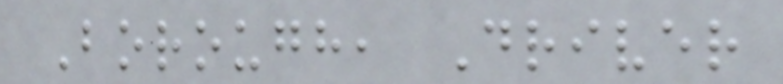Borough, Driver
